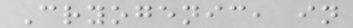Cryogenic, in
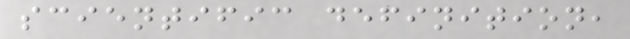scientific definition,
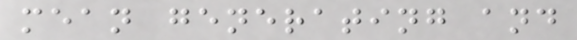mean generating and
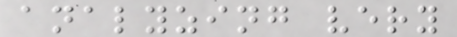analyzing very
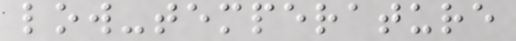low-temperature
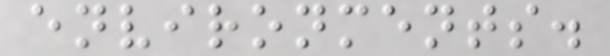environments.
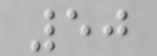50
